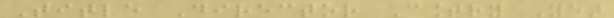Title Director Country Year
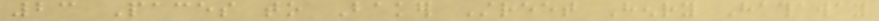23 Paces to Baker Street Henry Hathaway
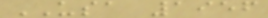USA 1956
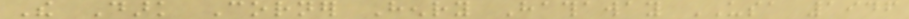The Dark Corner Henry Hathaway USA 1946
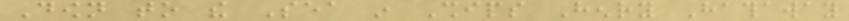Down to the Sea in Ships Henry Hathaway
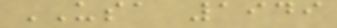USA 1949
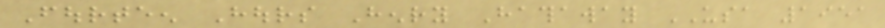Fourteen Hours Henry Hathaway USA 1951
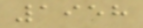1958
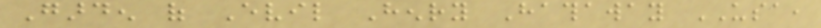Garden of Evil Henry Hathaway USA,
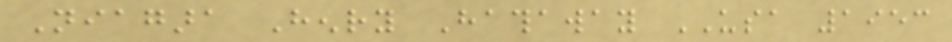Niagara Henry Hathaway USA 1953
